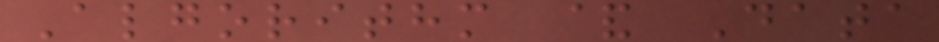Algorithm & Data
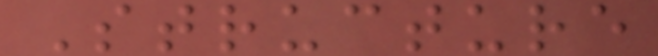Structure
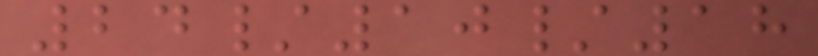24/10/18
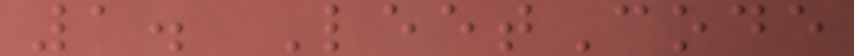1. LeetCode
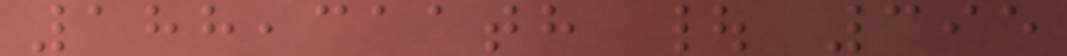188,311th | 395
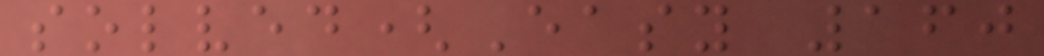solved(Easy 160
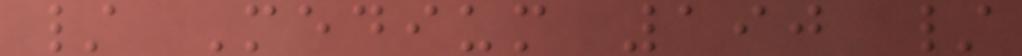/ Medium 190 /
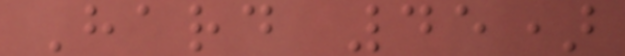Hard 45)
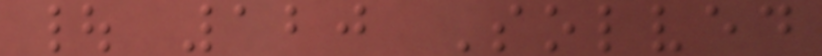| 120 Solved
